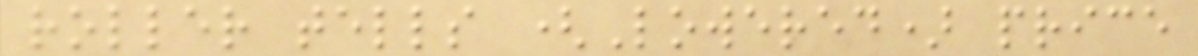roller tells (Lowered) price
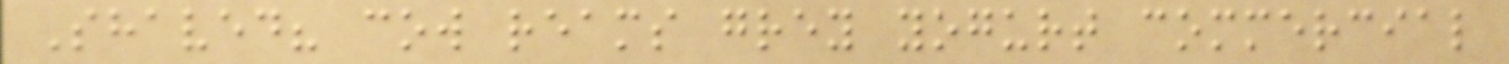Shaved? cow reams grey yogurt commercial
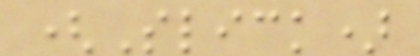(Slick)
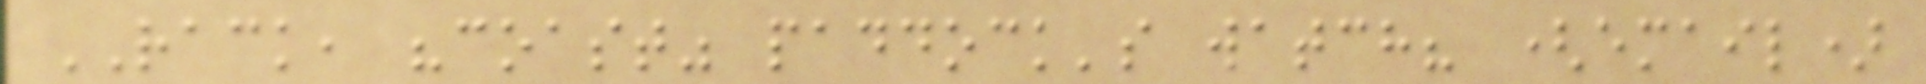RACK, "coast" paddock's watch? (email)
